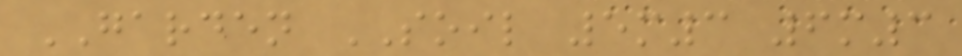GARDEN SOIL 5m3 6m3
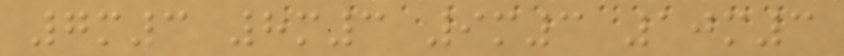7m3 8m3 9m3 10m3
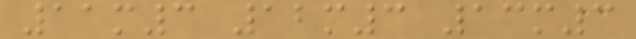11m3 12m3 13m3
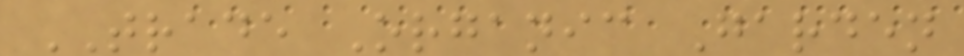TRADE Organic Garden
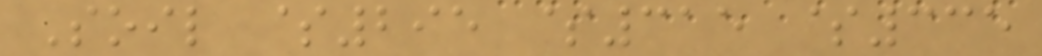Soil $295 $315 $335
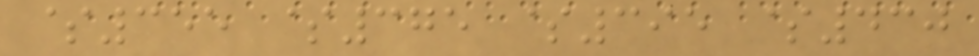$355 $375 $395 $430
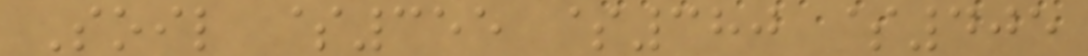Soil $355 $380 $405
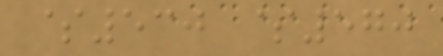$530 $570
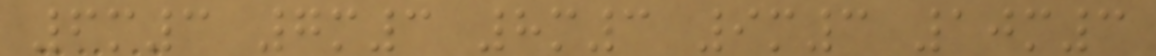6m3 7m3 8m3 9m3 10m3
